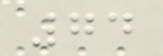74
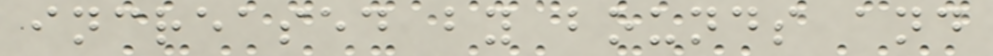increased by bounds and
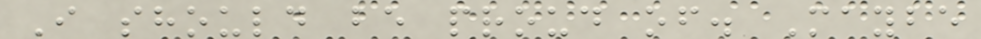I should be proud of. Maybe
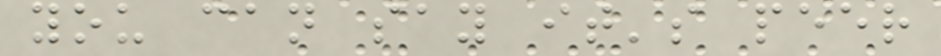you can say it's peer
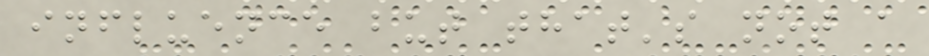influence but that's not a
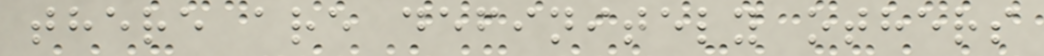there are definitely others
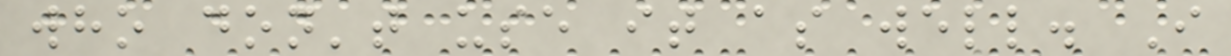who don't use it as well. I
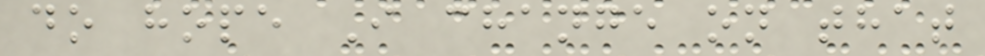do hope I change on that
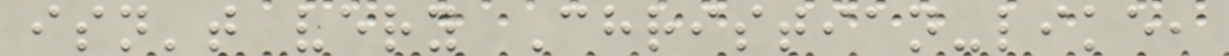isn't very Christian-like,
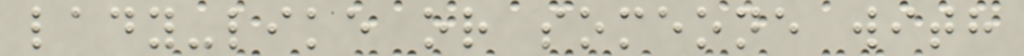lady-like or someone with
